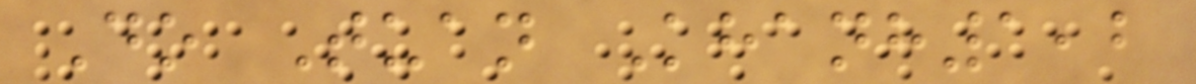Do Tuan Khanh1,2
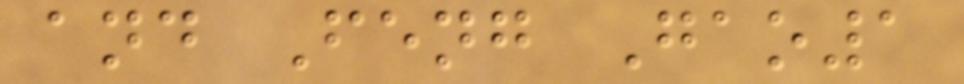and Feng Gao1
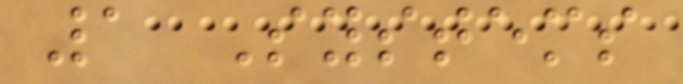1 Systems
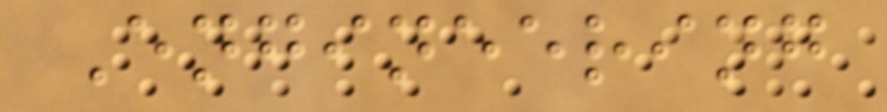Engineering
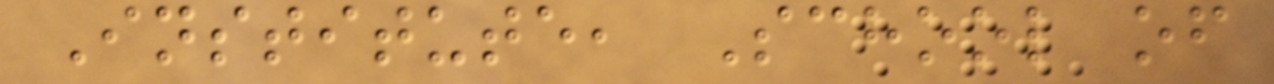Institute, School of
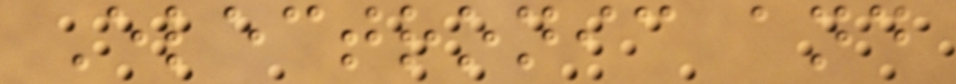Electronic and
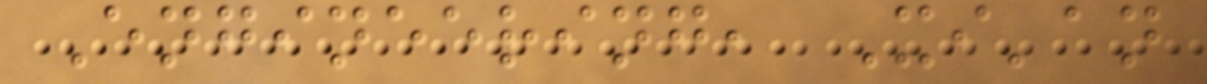Engineering, Xi'an
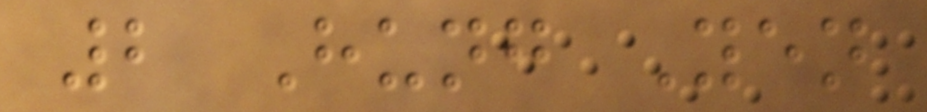2 Hung Yen
